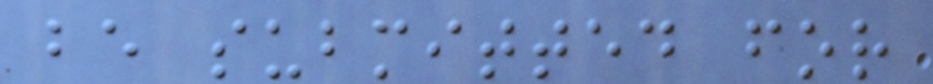be submitted for
